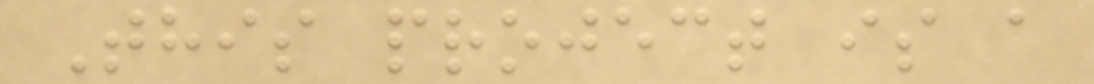This project is a
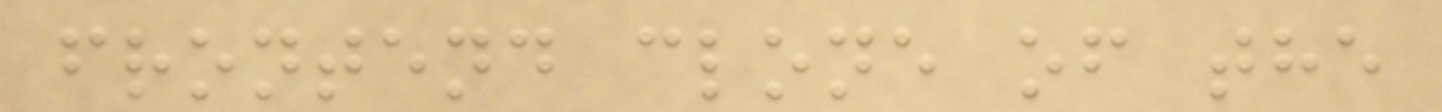frontend clone of the
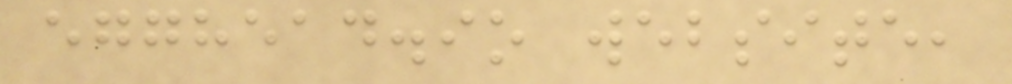egghead.io website,
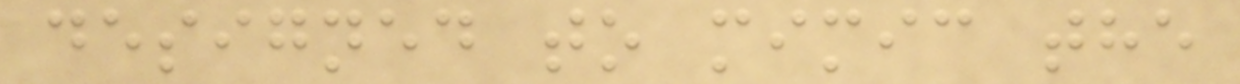designed to mimic the
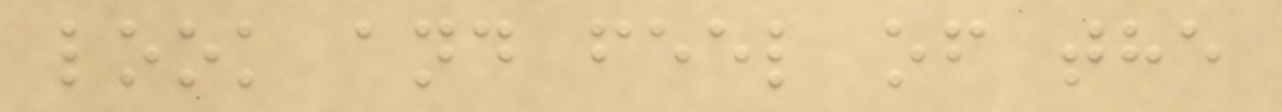look and feel of the
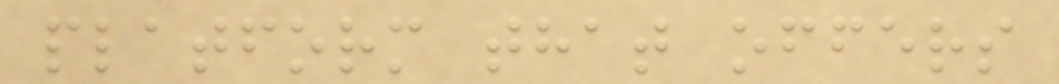platform that offers
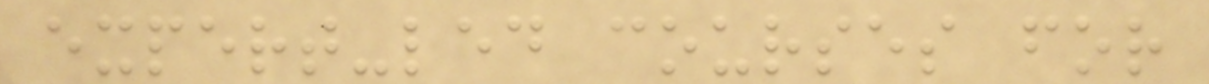expert-led courses for
